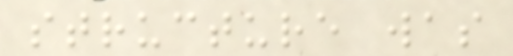structure was
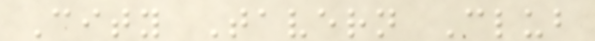City Tavern Club
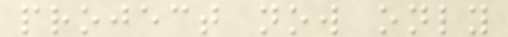project now only
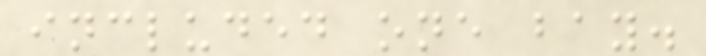included one bay.
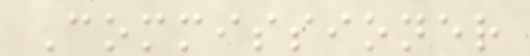Commissioner
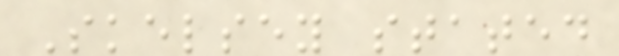Skelsey stated
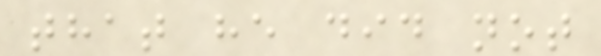that he did not
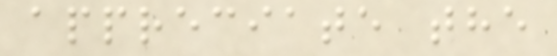appreciate the
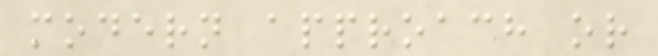modern approach or
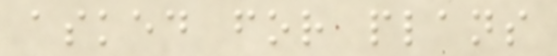asked for plans
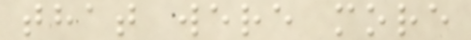that were more
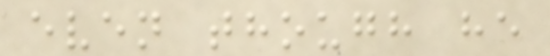even though he
